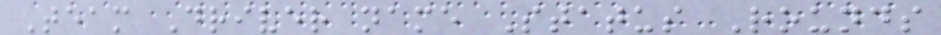Team Driver name Status Rounds
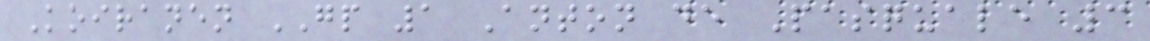Koiranen GP 1 Anton de Pasquale 3
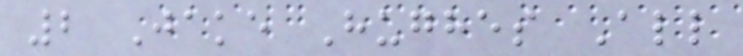2 Jake Hughes All
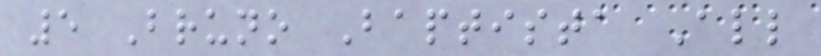5 Bruno Baptista All
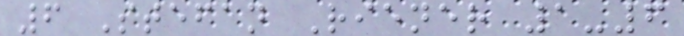6 Stefan Riener 1-6
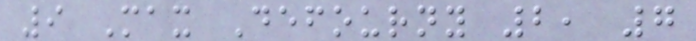9 Max Defourny 2, 7
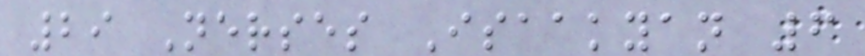29 Nerses Isaakyan 6
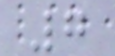7
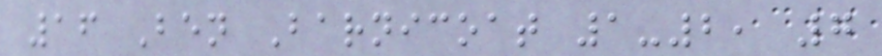16 Ben Barnicoat 1-2, 7
